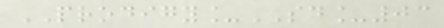PRODIGY_SD_03
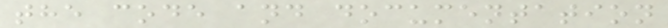the code and documentation
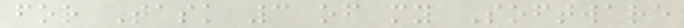for Task 3 of my Software
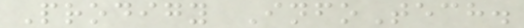Prodigy InfoTech.
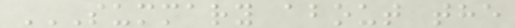SUMMARY ABOUT THE
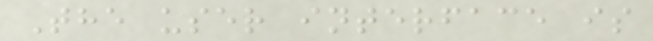The user interface is
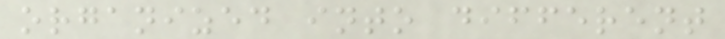organized into different
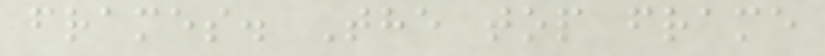frames. The top frame
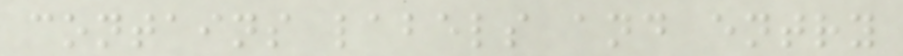contains labels and entry
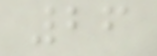26
